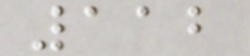112
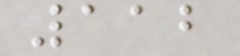112
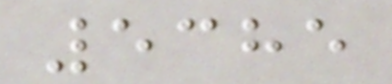5385
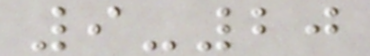9-20
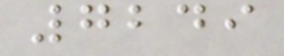7249
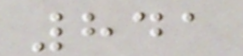841
